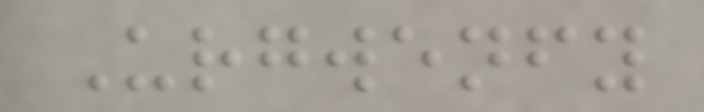Urgwenfy
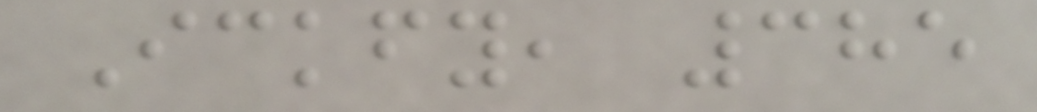Ickfy, 385
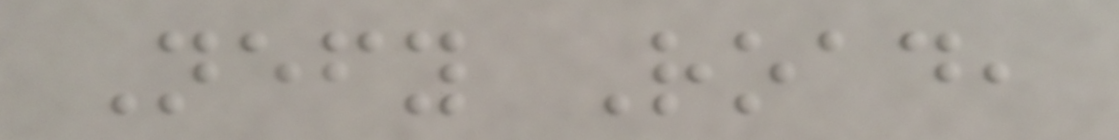Nefy Road,
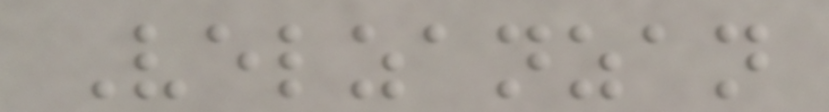Velzanzan
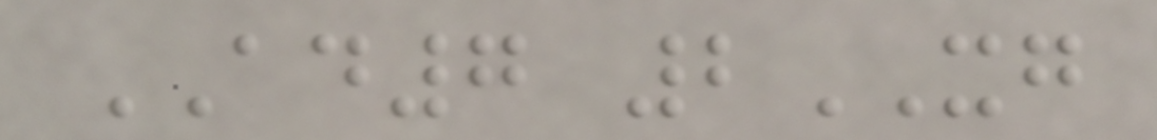AD7 2XG
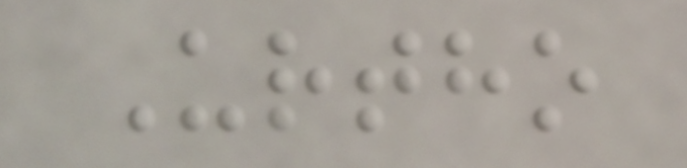Urtho
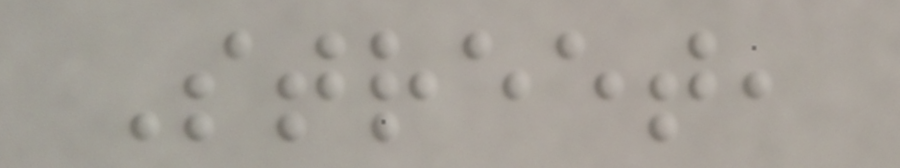Street,
